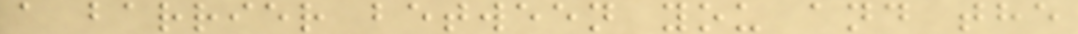a barrier between you and the
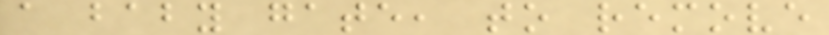a baby gate, to remove
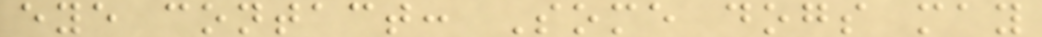eye contact: Some dogs may
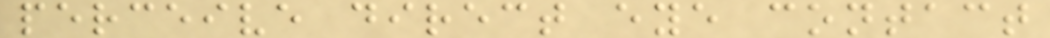perceive direct eye contact
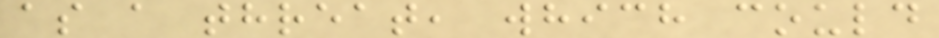as a threat, which could
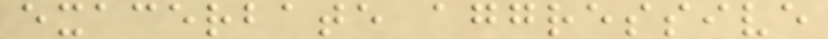exacerbate aggressive
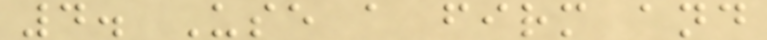4. Use a firm and
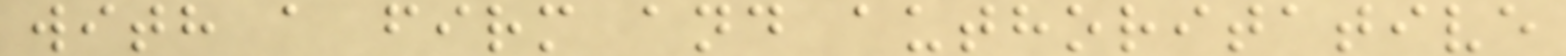with a firm and authoritative
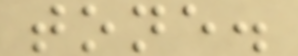tone.
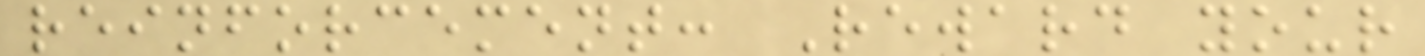reinforcement: Reward your
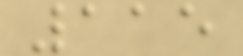115
